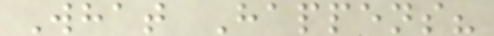What Happens?
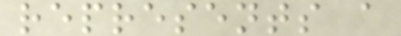represents a
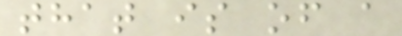that is of a
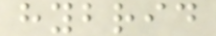hybrid
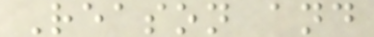Reason and
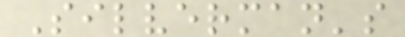Silverman's
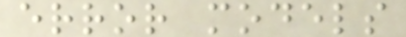error models
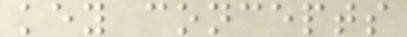key concepts
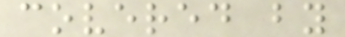covered by
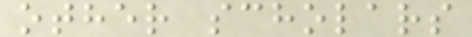other scholars
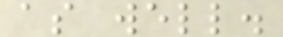as well.
